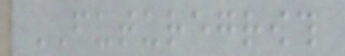FUTUREGROWTH
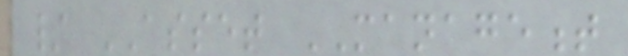/ ASSET MANAGEMENT
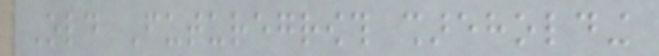Old Futuregrowth shareholding
